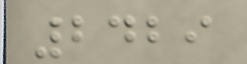2429
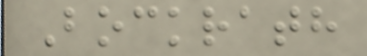Bockrath
